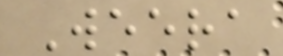Weera
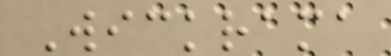Wickrama
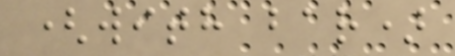(with bar)
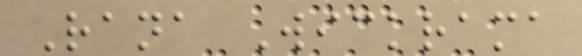Rana Wickrama
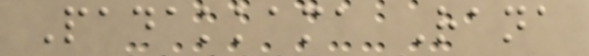Padakkama Rana
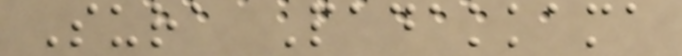Sura Padakkama
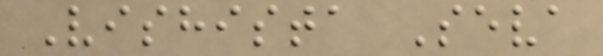Vishista Seva
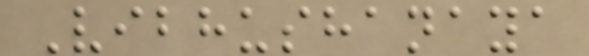Vibhushanaya
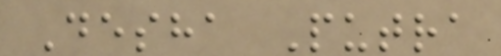Desha Putra
